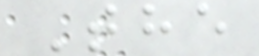The
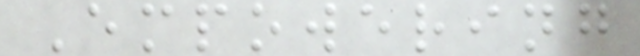Empowering
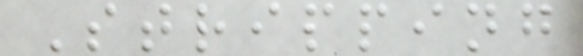Stripping
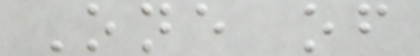One of
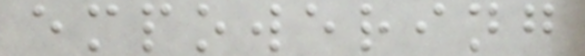empowering
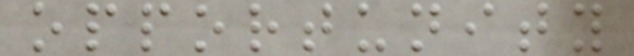opportunity
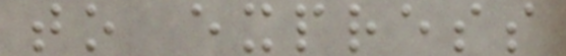to express
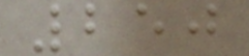250
